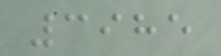3985
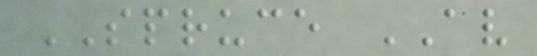SPRUCE AV
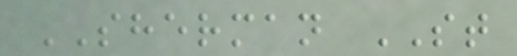SHERMAN ST
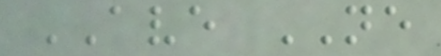AVE NE
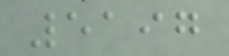5197
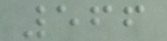566
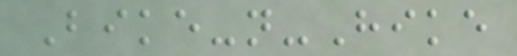Bike-n-Hike
